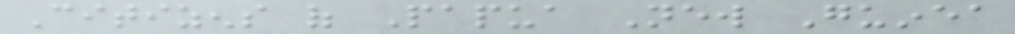Citizens of Papua New Guinea
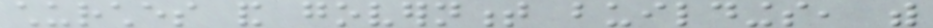churches and government buildings, with
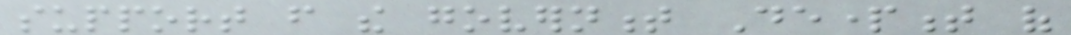support from the government Department of
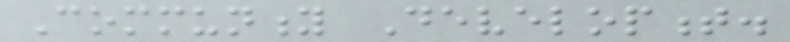Community Development.
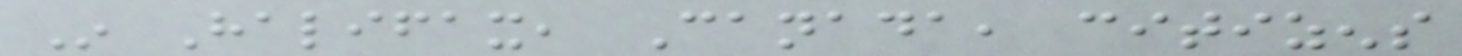In Halifax, Canada, citizens
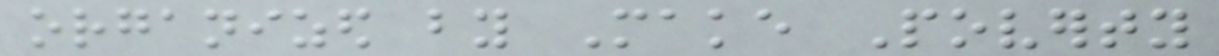organized by Make Poverty
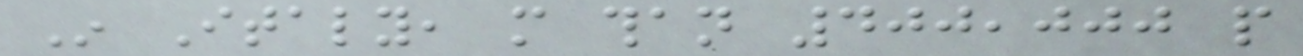In Italy, more than 400,000 people
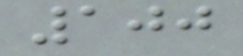100
